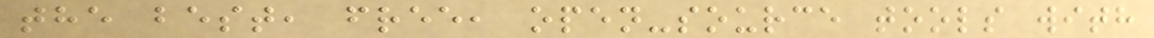the best, free, open-source tools with
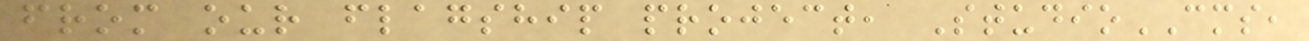from our flagship project, StudioCMS,
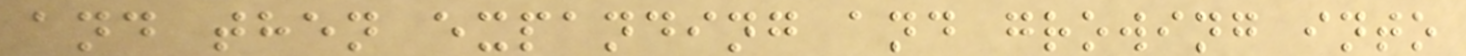and then expanding and growing into
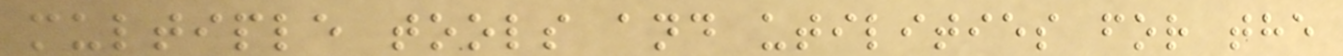multiple tools and utilities for the
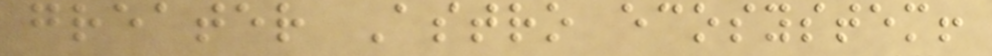greater Astro ecosystem!
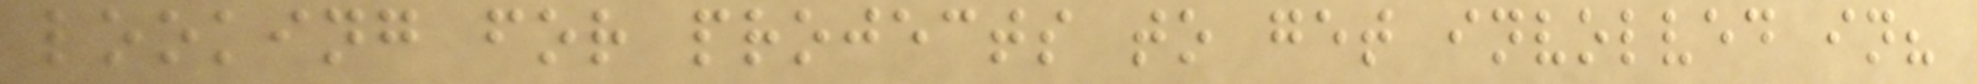looking for projects to get involved in?
